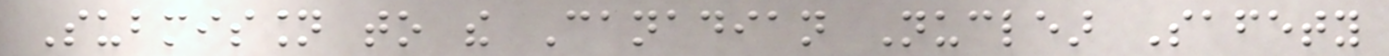Submission to the Canadian Nuclear Safety
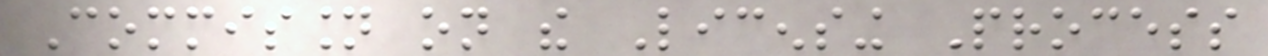Commission on the Licensing Process
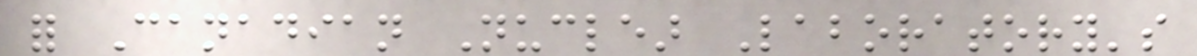for Canadian Nuclear Laboratory's
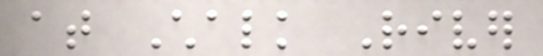at Chalk River
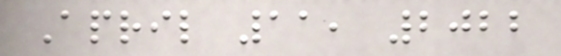April 11, 2022
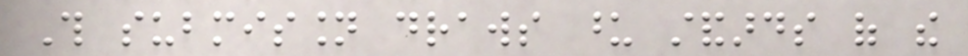This submission draws upon standards of the
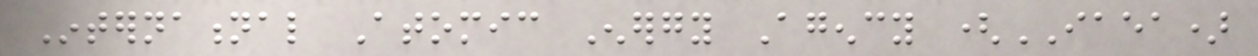International Atomic Energy Agency (IAEA)
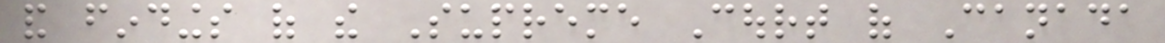and findings of the Supreme Court of Canada
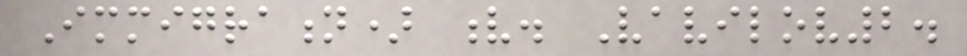Immigration) v. Vavilov2.
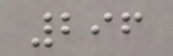296
